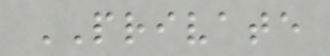PRIVATE
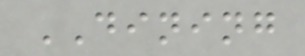DINING
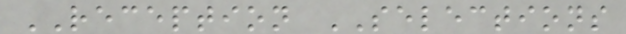RECEPTION SELECTIONS
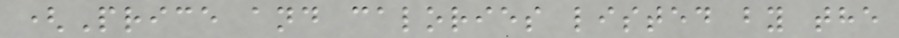(Price and calories listed by the
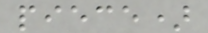piece)
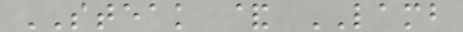STEAK & LAMB
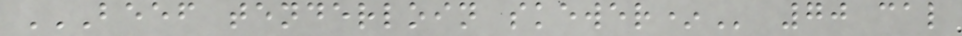BEEF TENDERLOIN SKEWER* 70 cal
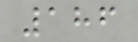186
